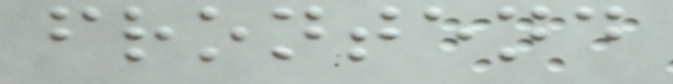frontend
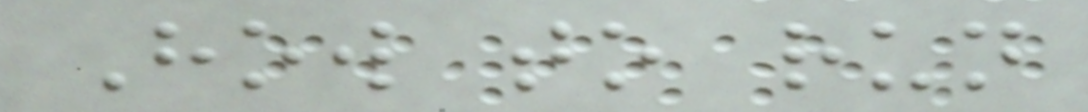How to run
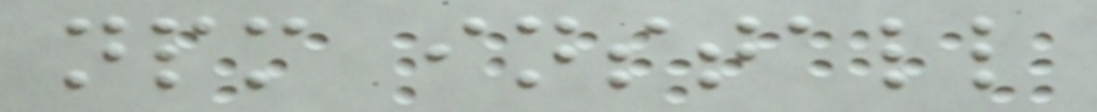npm install
